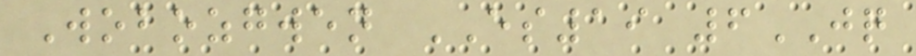Wobozgwen ES19 6JQ
